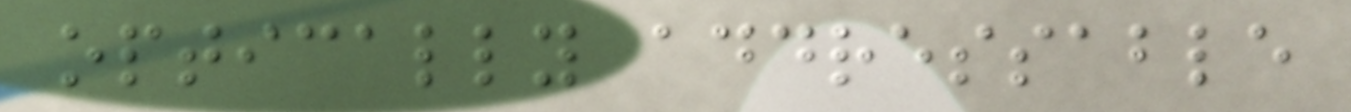optically addressable
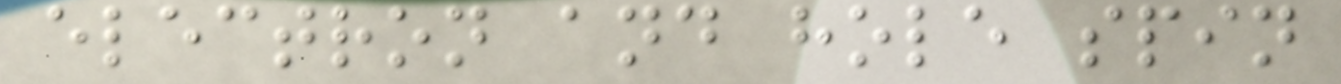electron and hole spin
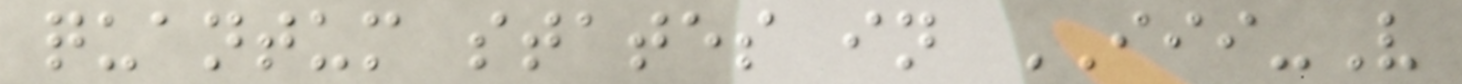quantum states in III-V
